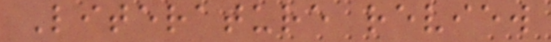Literature review
